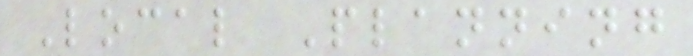Local Planning
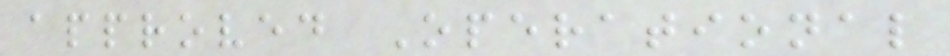approved Operational
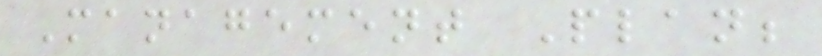Management Plan;
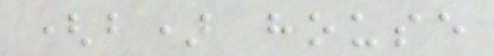(b) house
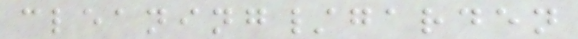cleaning/garden
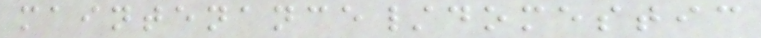maintenance/domestic
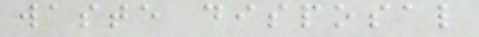waste disposal
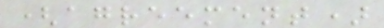(agreement)
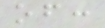of:
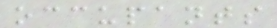occupants
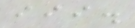iii.
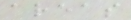areas
